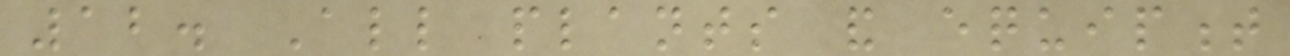12. All plants and equipment
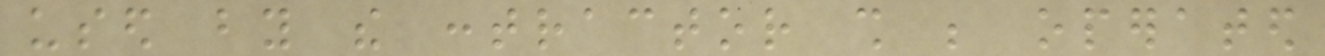used by the contractor shall be operated
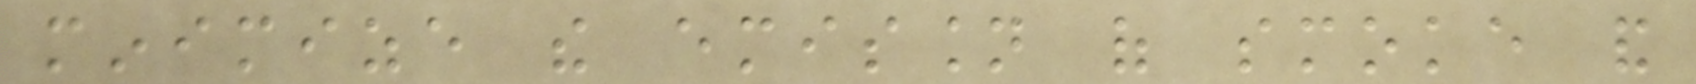minimize the emission of smoke and
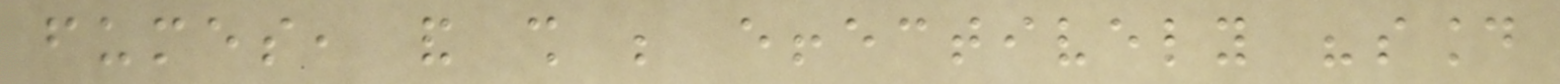fumes, and shall be effectively "sound
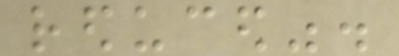reduced".
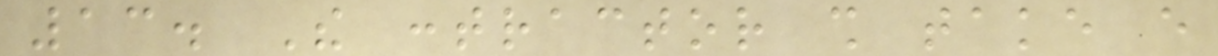13. The contractor shall take every
